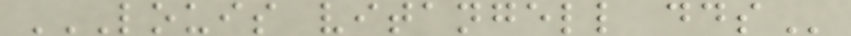LOUIS VITANGELL DDS
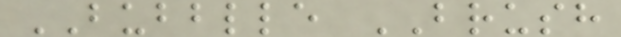BUBBLLE BRUSH
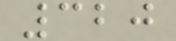320
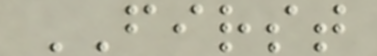FIRST
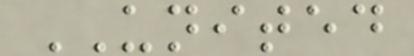UNITED
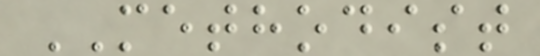METHODIST
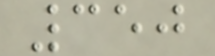350
